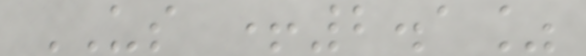US +2.1%
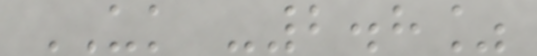UK -2.8%
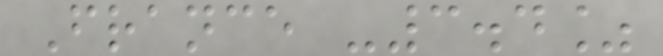France -3.4%
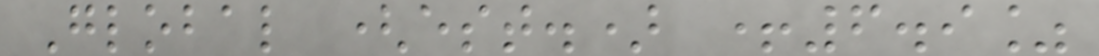Global (est.) +6.9%
